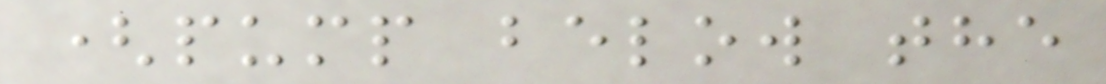(pump below the
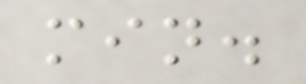min.
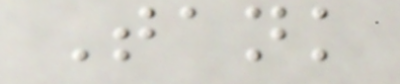Tank
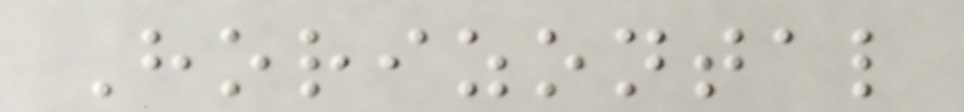Horizontal
